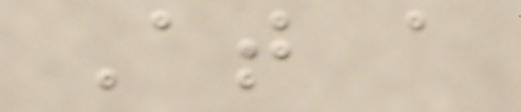At a
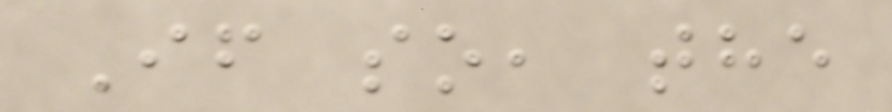If so, the
